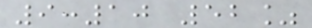9:10 52%
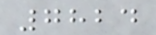7824
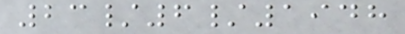23/6/1948
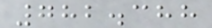782.388
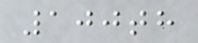100th
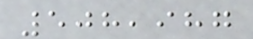508,987
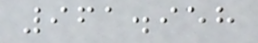961.958
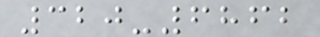320-6862
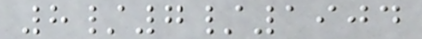8/7/1904
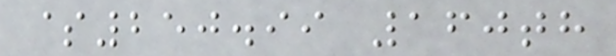$250.99 160th
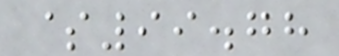$99.78
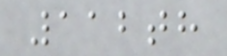112th
